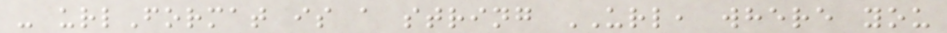- urlFormat is a string URL, where you
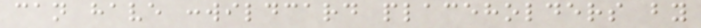can have :wildcard placeholders by
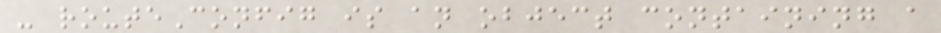- routeConfig is an object containing a
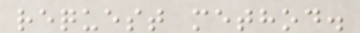request method.
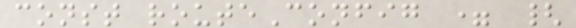const routeConfig = {
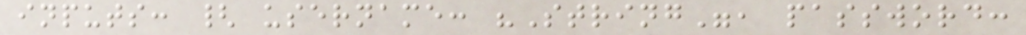inputs: { username: "String", password:
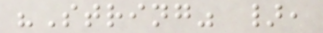"String" },
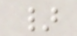}
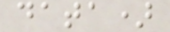data)
